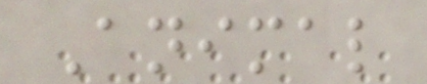Animal
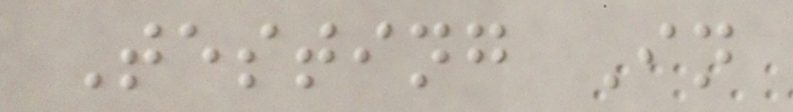Testing In
